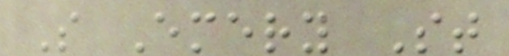S Emery St
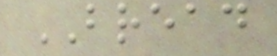BREAD
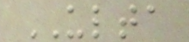ULTA
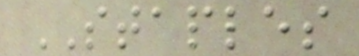STAPLES
